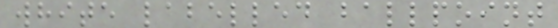white labelled ballpoint
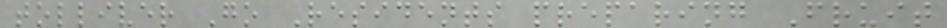tolliver Go Residents preparing Fruit
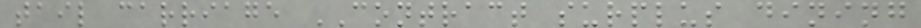tail carriage CONTRACT surplus dining
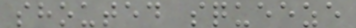shouted squeeze
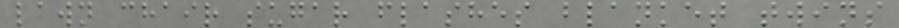lawn chair sugar flashes blanket twins
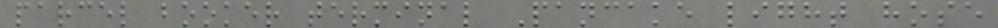parcel booker terminal Pancake light hose
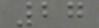27
